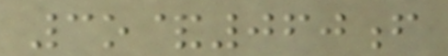3o&060f
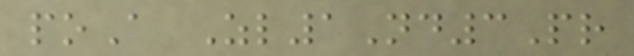poA Zl1Nd3Pr
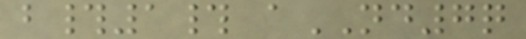b#1# aND7q
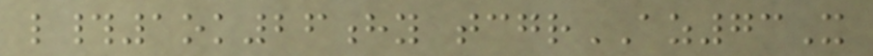l#1ok26hy tcgrAZ73X
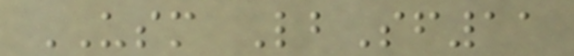USM LbSf11
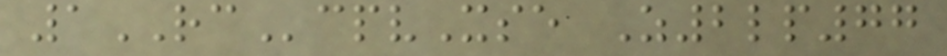1RCcpvXse Z2lp77
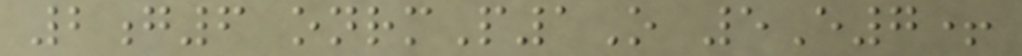2g6 onrmP1O 5E7+
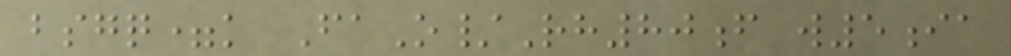bsgq=k FaO/Rh80f w5ia
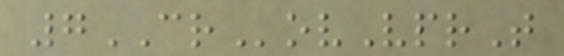7CRovVprT
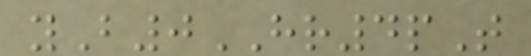yB0HR4pT
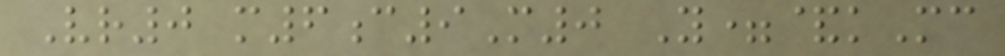Vr0 m6c9M0 Y=&kMc
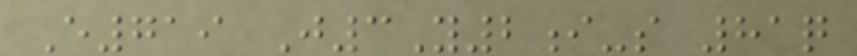E719 J3Y2i-s 81q
